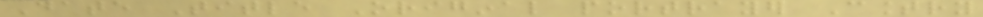Date Title Original portrayer Country
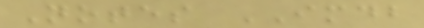Notes IMDB
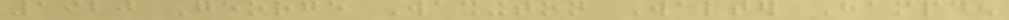1920 George Washington Walter Hampden
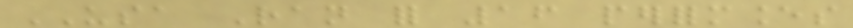USA Ran for 16 performances
